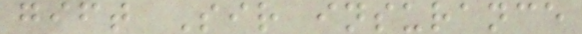gift Sir insurance
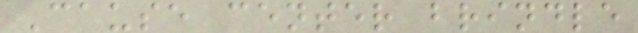Cause center brindle
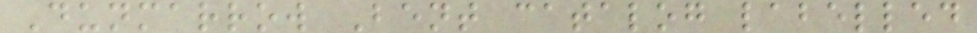Dunmarrow Bent catalog labelled
